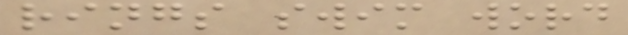rings swim word
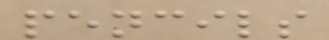pencils
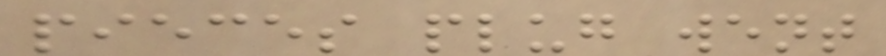pieces plug went
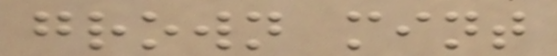grown mint
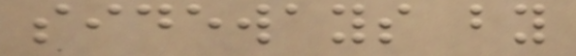sideways by
